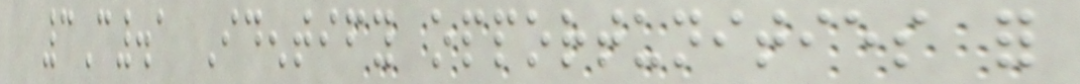3C.1 Identify opportunities for
